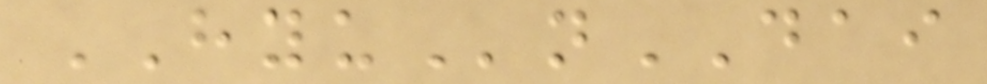HYUnDAI
